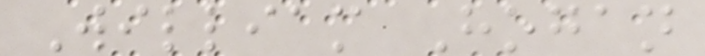William Hogan
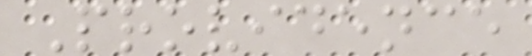Providence
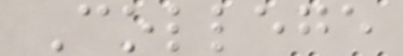College
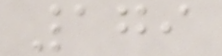179
